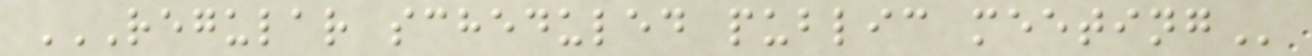REGULAR SCHEDULED PUBLIC MEETING
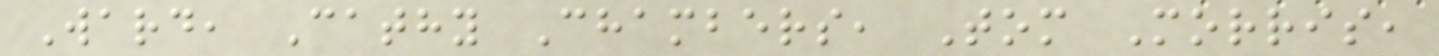Ward, Cathy Chambers, Tom Morris,
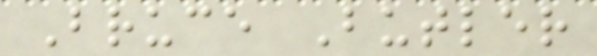Bruce Butler
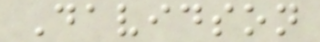Davidson
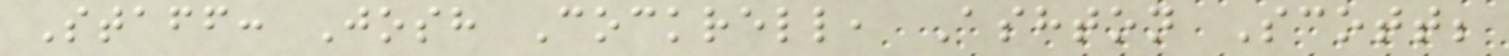Staff: Josh Cockrell, Ashton Scott;
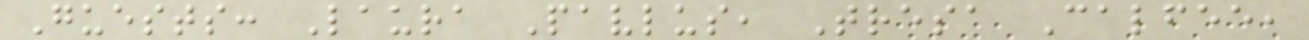Guests: Laura Pavlus, Tresa Calfee,
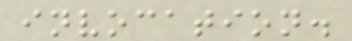invocation.
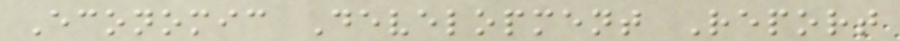Economic Development Report
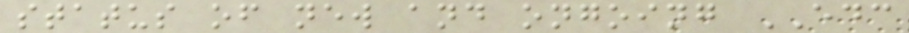status of new and ongoing EDC
